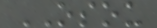OSOU
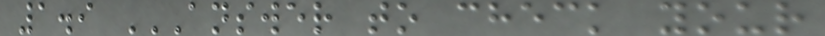1.9 ANSWER TO CHECK YOUR
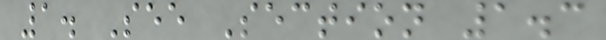1. See Section 1.3
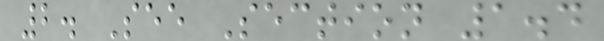2. See Section 1.4
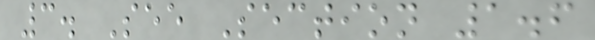3. See Section 1.6
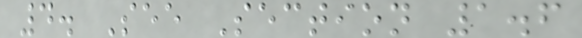4. See Section 1.6
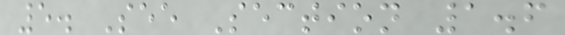5. See Section 1.6
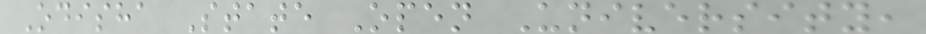Odisha State Open University,
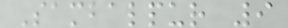Sambalpur 9
